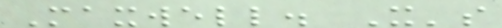Maxwell. It's
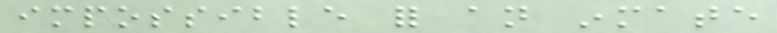impossible for an inmate
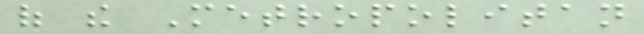of the Metropolitan
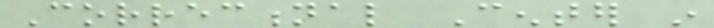Correctional Center in
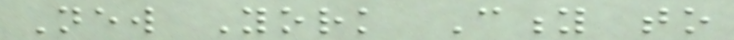New York City to
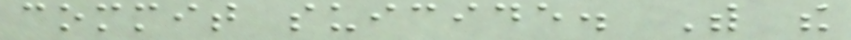commit suicide. With the
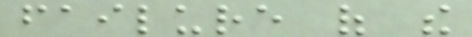failure of the
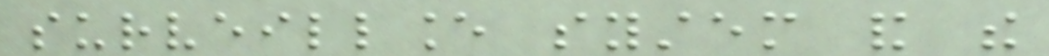surveillance system and the
